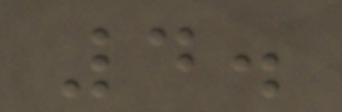4.
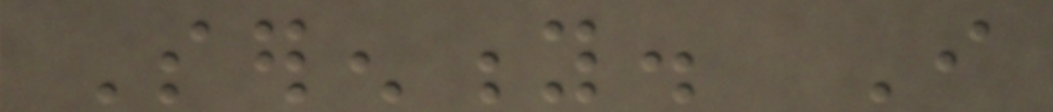Serenity. I
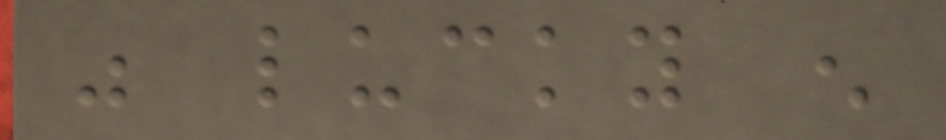was lucky enough
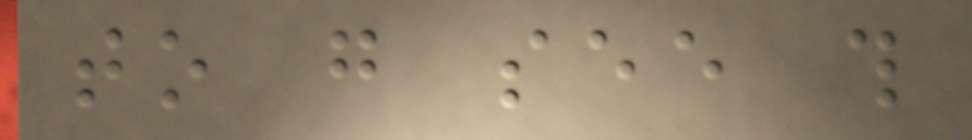to go see this
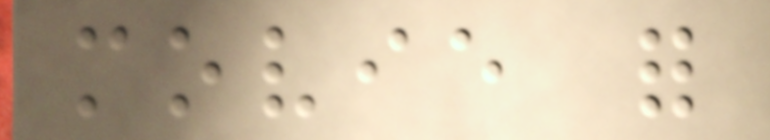movie for
